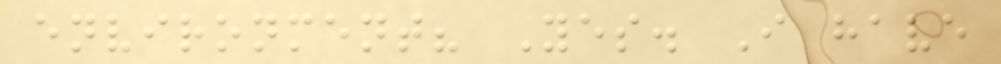environment? Yes. I have
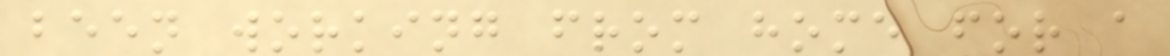been working from home for a
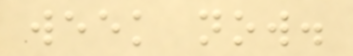week now.
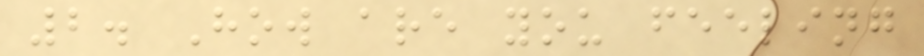2. How are you feeling
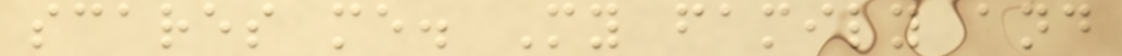scares me. My family and
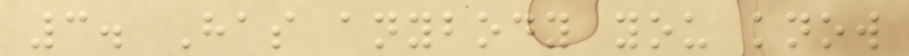3. Has anybody you know
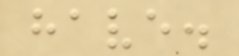have.
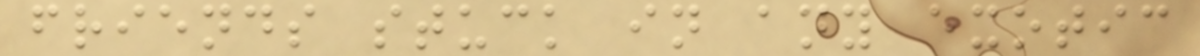friends stuck in any exotic
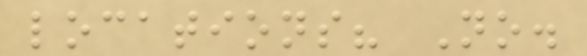locations? No.
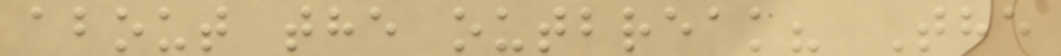about the outbreak? The
